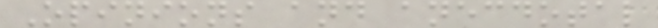Opinions and anecdotal
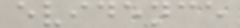evidence
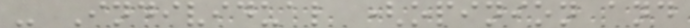- Individual (opinion and
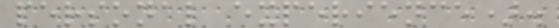personal experience).
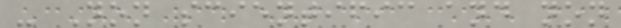- Non scientific and non
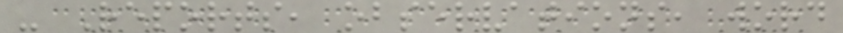- Reports, observations, word
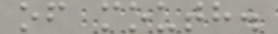of mouth.
